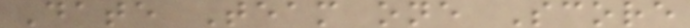Date Team one Score
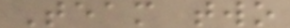Team two
